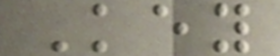Key
